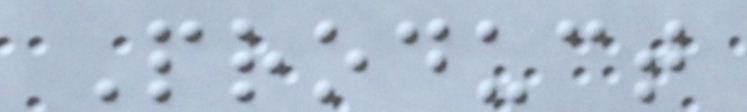Product
